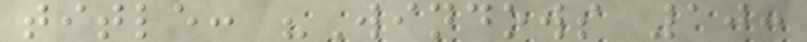title: "Windows 10:
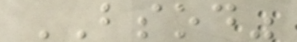BSOD"
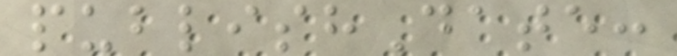publishDate:
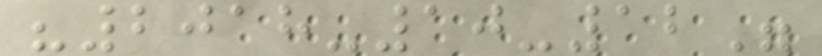"2018-10-12"
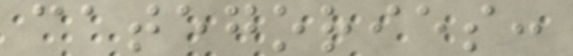categories:
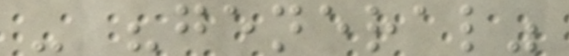- "general"
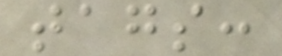tags:
